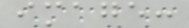image:
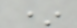*
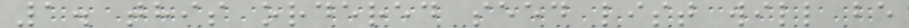1. this ordered seed list will be
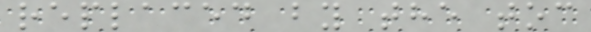replaced by the toc
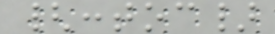{:toc}
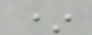*
